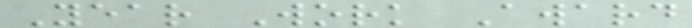Year Work Award
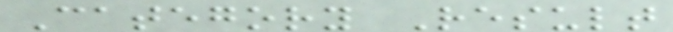Category Result
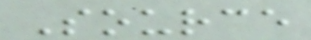Source
